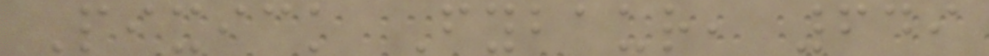Pixick Fybaur, 649
